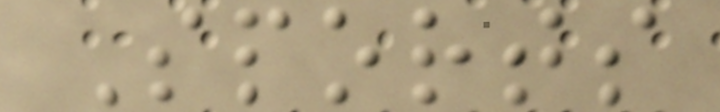Sports
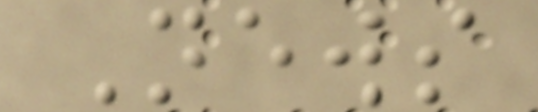News
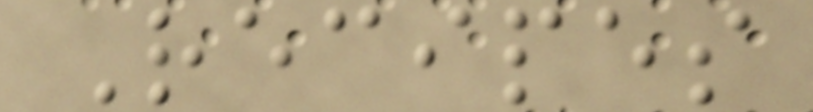Recipes
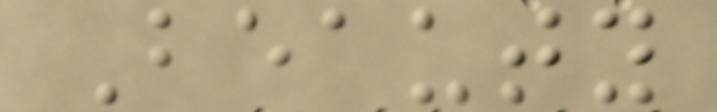Beauty
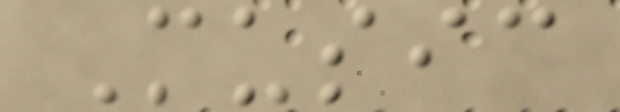Music
